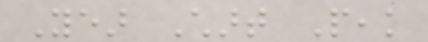Year Chart Peak
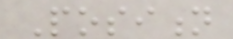Position
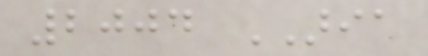2004 ARIA
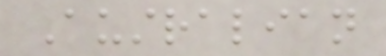Australian
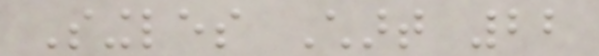Singles Chart 22
